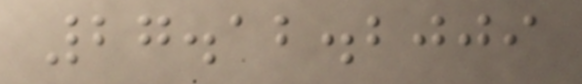27.12.2009
